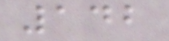142
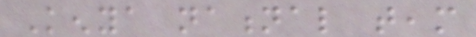Kenya national team
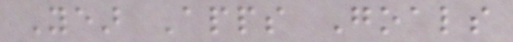Year Apps Goals
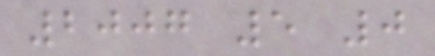2007 5 0
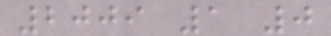2009 1 0
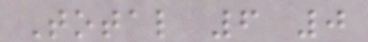Total 6 0
